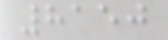8150
